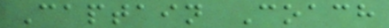Captain Coach
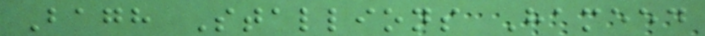Bagh Stallions Hameed
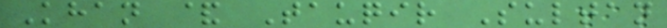Khan & Tauqir Sultan
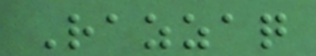Razzaq
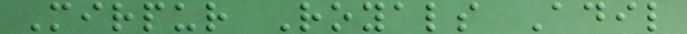Mirpur Royals Adil
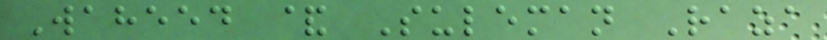Waheed & Suleman Raza
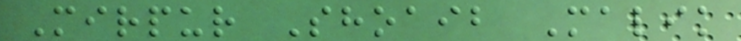Mirpur Shoaib Malik
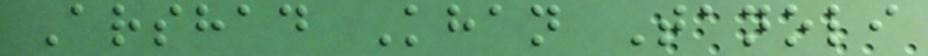Arshad Khan Tanoli
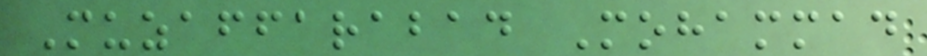Muzaffarabad Mohammad
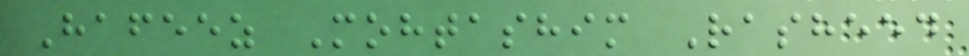Hafeez Mohtashim Rasheed
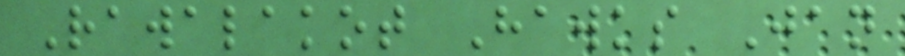Rawalakot Hawks Jan
